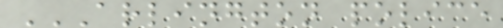ARLINGTON POLICE
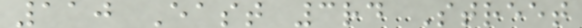110 East 3rd Street
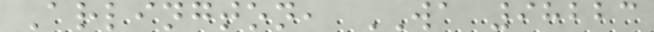Arlington, WA 98223
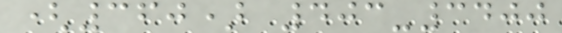(360) 403-3400
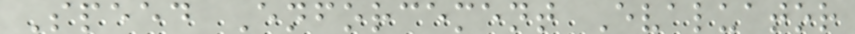Speed Enforcement Evaluator
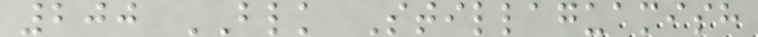200 BLK Stillaguamish
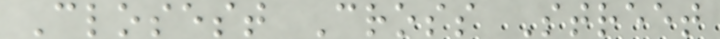Closest Cross Street
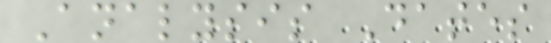Analysis Dates
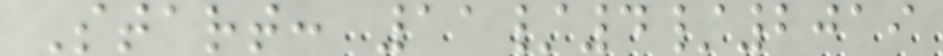Start: 11/4/2019
